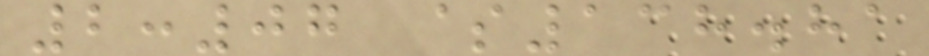2:07 $138.81
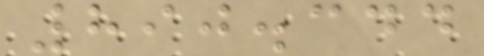890.344
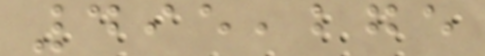495,275
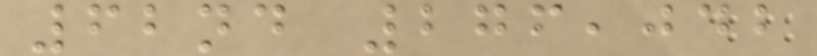62nd 276,042
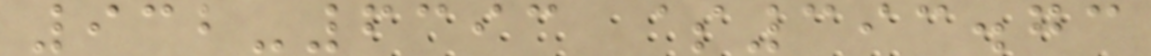932-6393 $393.73
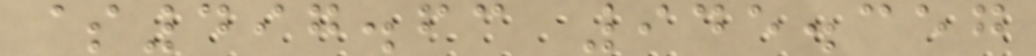$497.63 945.357
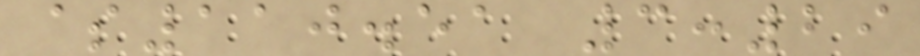$110.51 3:29
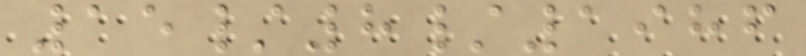15/8/1986
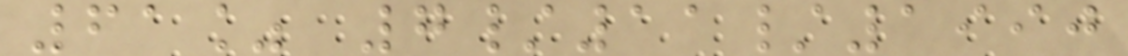61% 7/11/1990
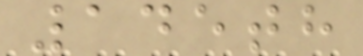145th
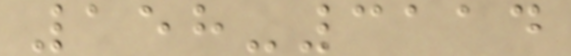158-3114
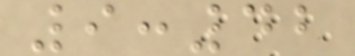9:42
